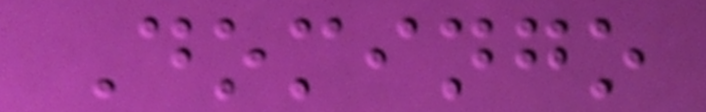Domingo
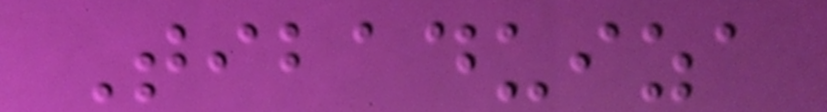Tibaduiza
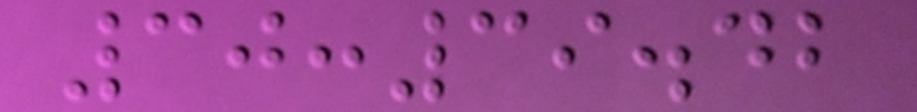30:39.42
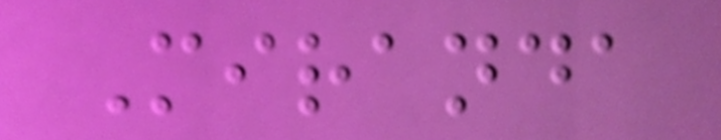Miranda
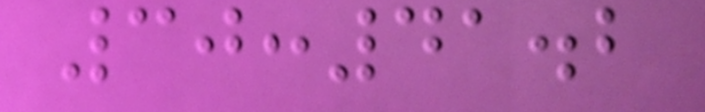30:41.2
